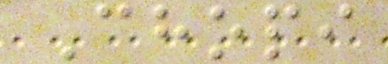Chopi
